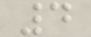4
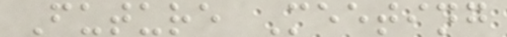Future Meeting
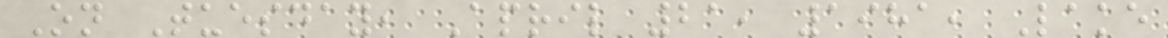On Tuesday, April 21, 1981, Lake
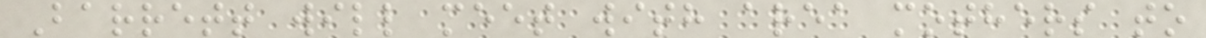Barrett will meet with area mothers to
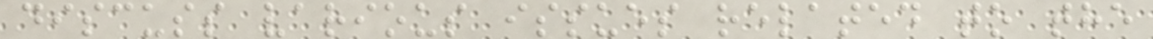discuss various issues related to the
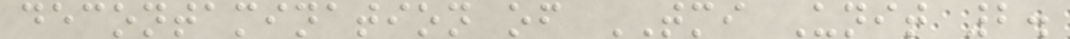decontamination of TMI Unit 2.
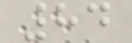84
